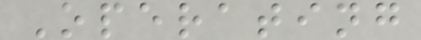Operating
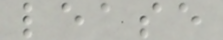lease
